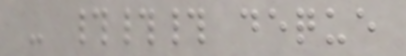- ### deque
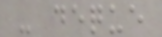- deque
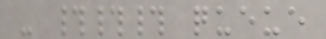- ### queue
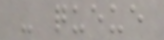- queue
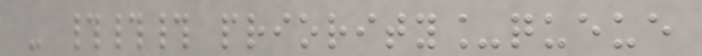- ### priority_queue
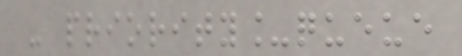- priority_queue
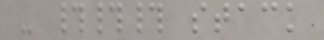- ### stack
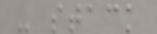- stack
